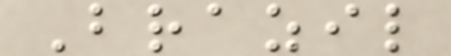Brazil
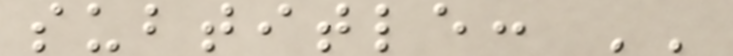subtitle: ''
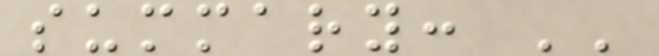summary: ''
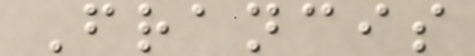Francis
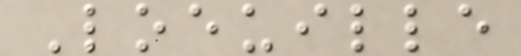Loeuille
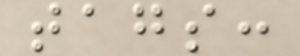tags:
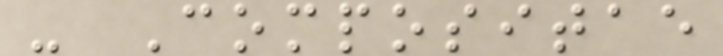- Compositae
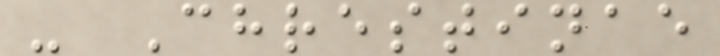- Chrestinae
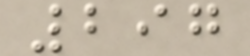297
